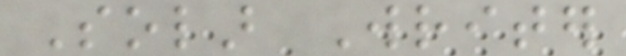Solar Writer
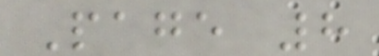Page 8
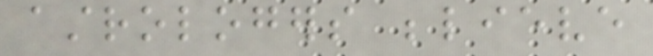astrologers believe
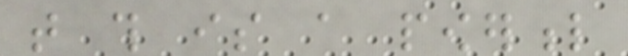that this is a powerful
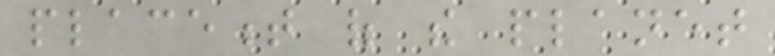placement of the planet
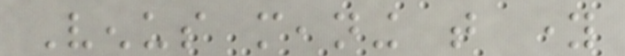Venus meaning that young
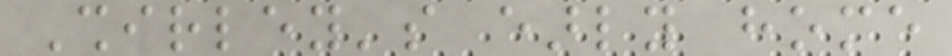Shirley's early home
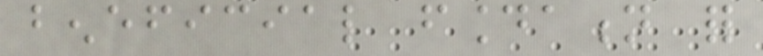beneficial foundation for
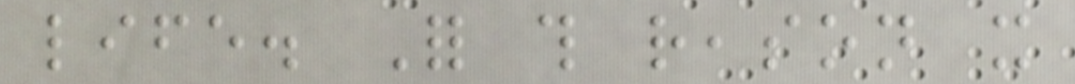life. For this reason it
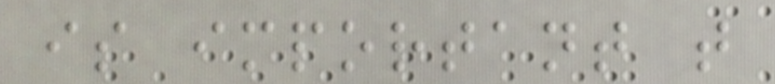is important that
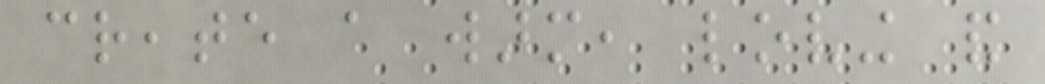create a warm, loving and
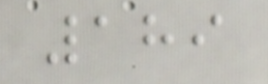189
